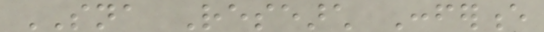SNA Research Conference
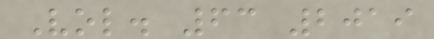Vol. 63 2019
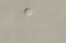a
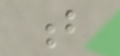b
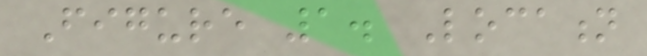Figure 1. Location
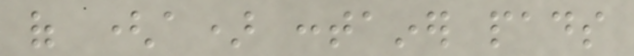of (a) container pads
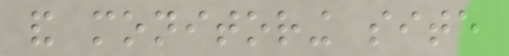and monitoring site
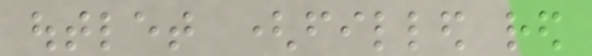outlet (filled red
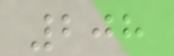208
